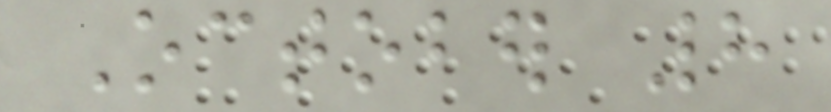October 8
